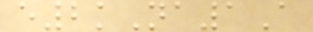e2kNa1A
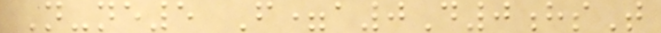N-ne5 F=a0D0hsT
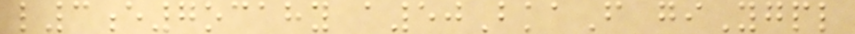l3e7ocahy a50BkaF giYgpl
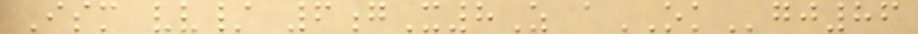Ism vv/ 6gX8Z aOKgj86
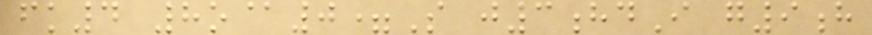fk4 8o@0=S j3hdI g9h
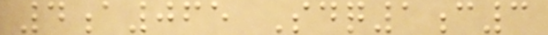4a065 Sdq1c3
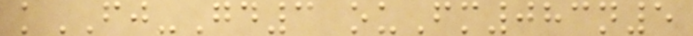kFJ-Gd3 ouFm083n5
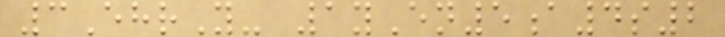3EhrY- 1yEn5a4s2
